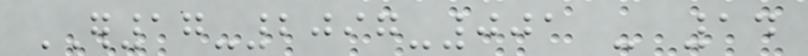ER17-2097-001 - 14
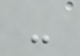-
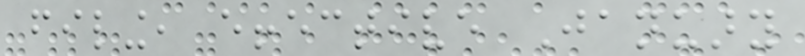filing, effective January
